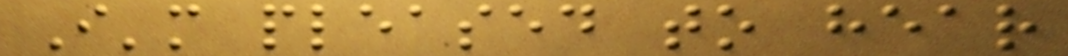I'm pleased to hear
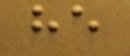he
